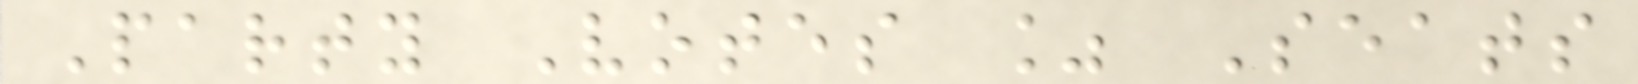Party Votes % Seats
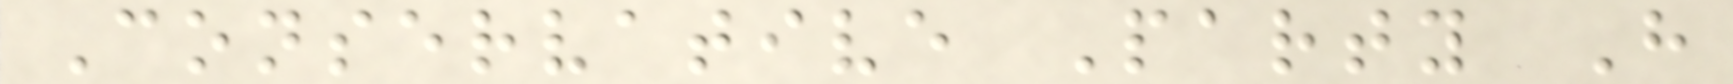Conservative Party H
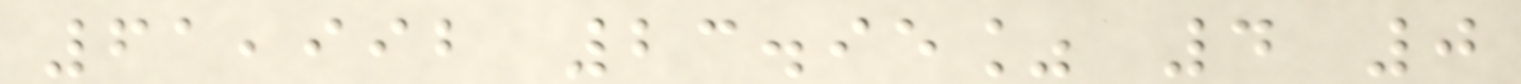61,992 23.95% 4 0
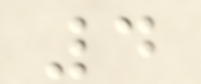4
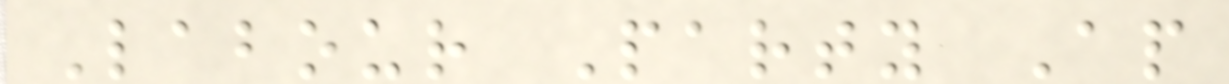Labour Party Ap
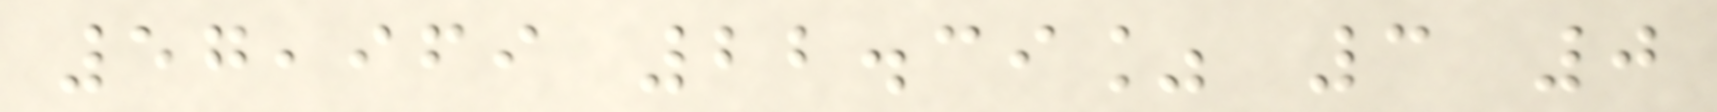57,969 22.39% 3 0
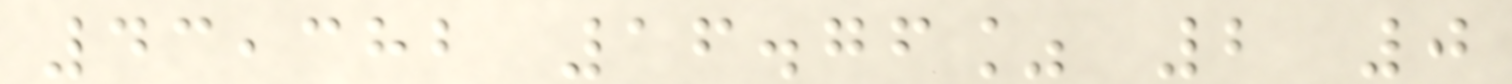43,382 16.76% 2 0
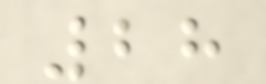28
